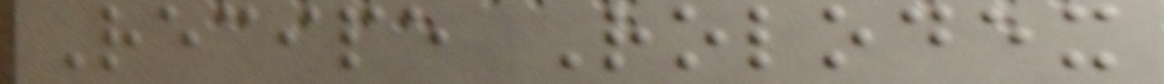Recipe Rolodex
